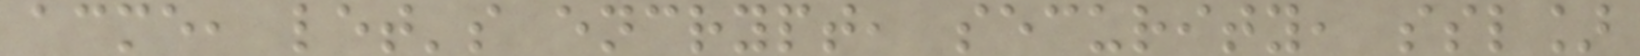acme, let's encrypt, security, ssl]
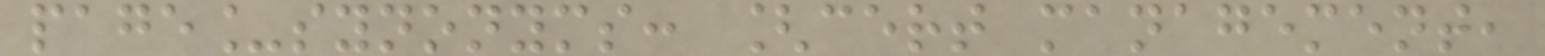page_synonyms: [cert management,
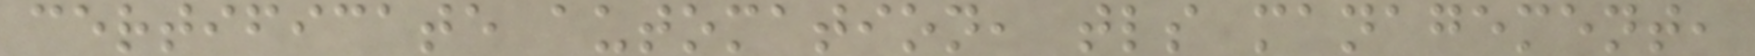certificate automation, tls management,
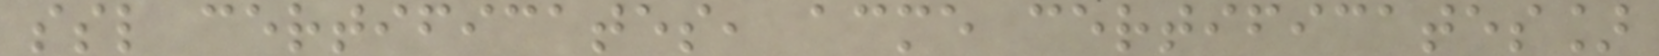ssl certificates, acme certificates]
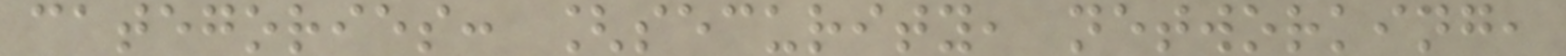categories: [security, networking,
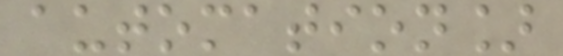automation]
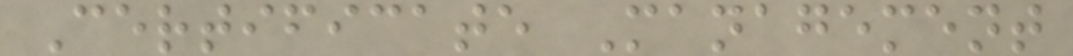Certificate Management
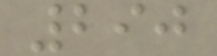290
